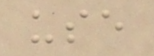use
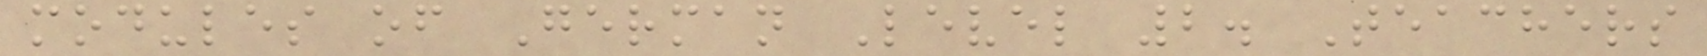modules of German Level 2. Teachers
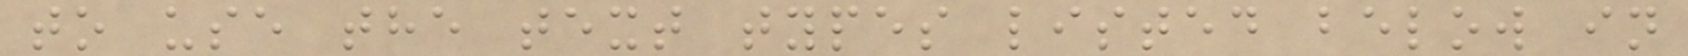to use the text types listed below in
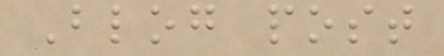Blog post
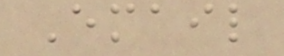Email
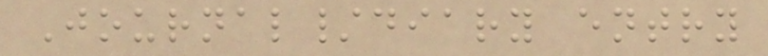Journal/diary entry
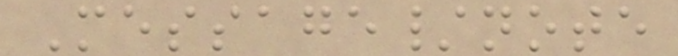Message/note
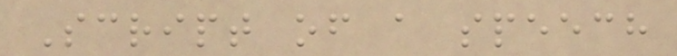Script of a speech
